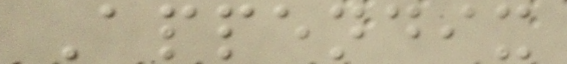Appendix
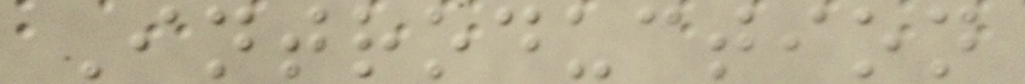Introduction
